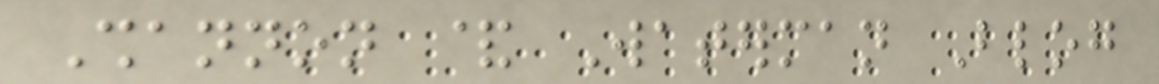Shannon & Waterman Blog
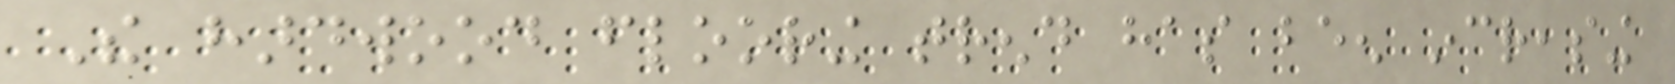The hardwood flooring trend has been increasing
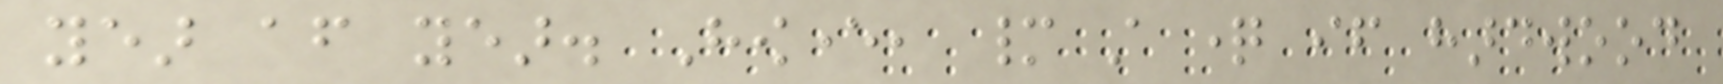year after year. However, many still question if hardwood
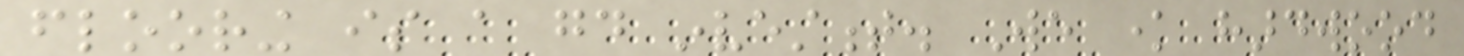flooring is a good investment. We know hardwood
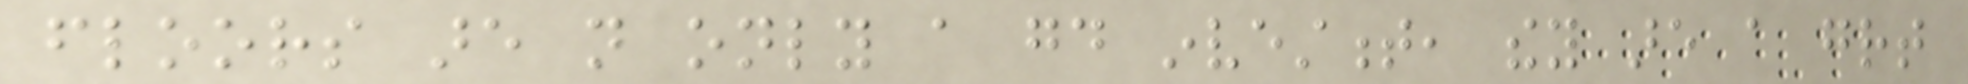floors are not only a good investment, they are a great
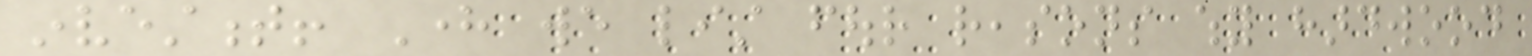investment! Here we list four reasons why hardwood
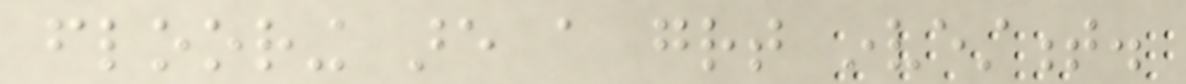flooring are a great investment.
